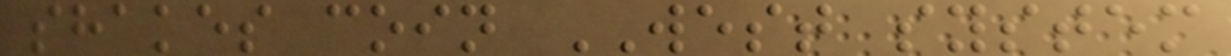shakes coin WEST system
